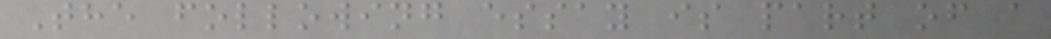The following essay is part of a
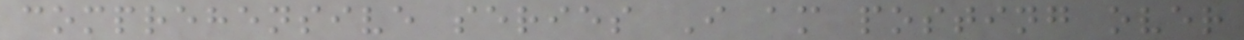comprehensive series I am posting over
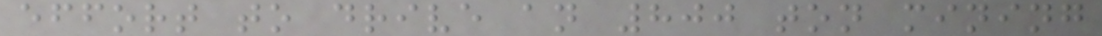effort to drive an 800 ton mining
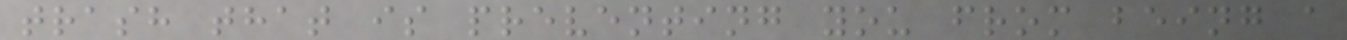trash that is preventing you from being a
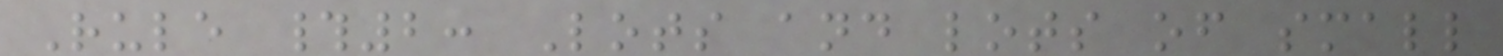Rule #2: Lots and lots of small
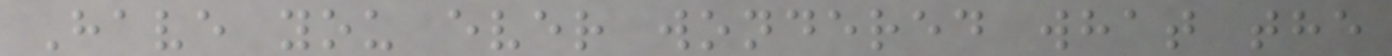Have you ever wondered what the
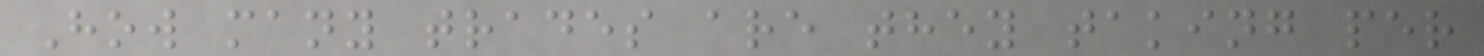How many trades are they taking per
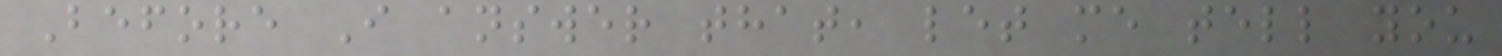Before I answer that, let me tell you
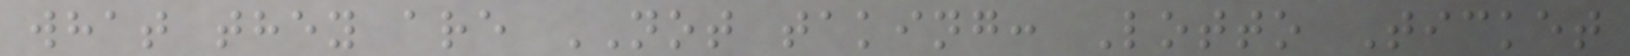what they are NOT taking: Lotto Ticket
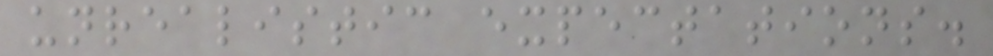unrealistic expectations.
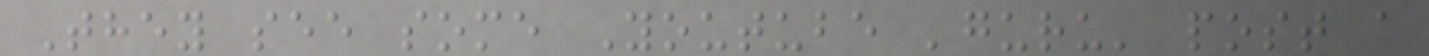They see some Youtube 'guru' post a
